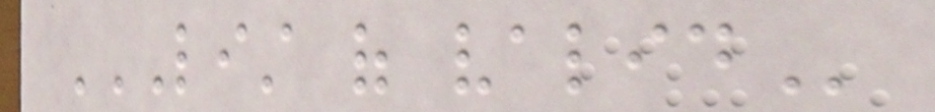LIST OF VALID
